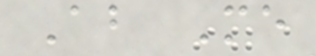About Me
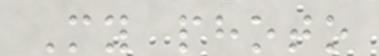My photo
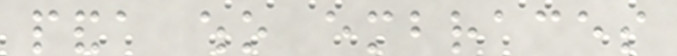panda who embraces
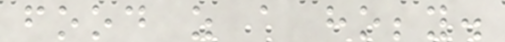food as a hobby.
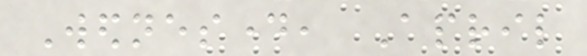Wednesday, April
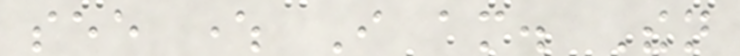see where I am. Then
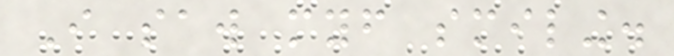I saw myself smiling.
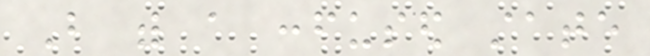But with a confused state
